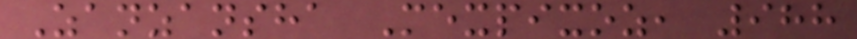Zanzansha Mexpixoz, 988
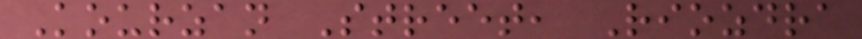Kourzan Street, Riozdra
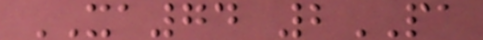XA74 2PA
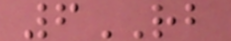6RB
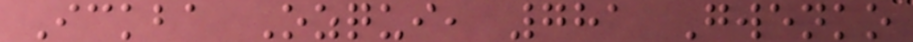Ickba Ozqui, 781 Gwenko
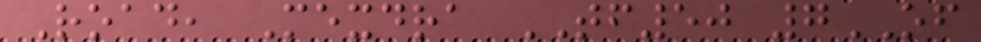Road, Mexdra TF50 7OF
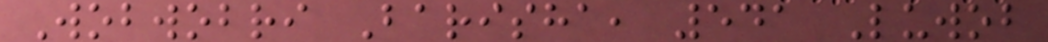Wobwobri Barisha, 541 Luwob
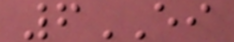6EI
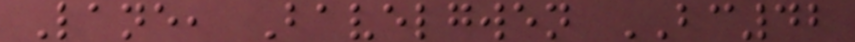Lane, Bavelgwen BC42
